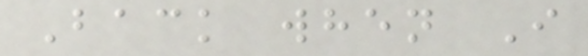Back when I
